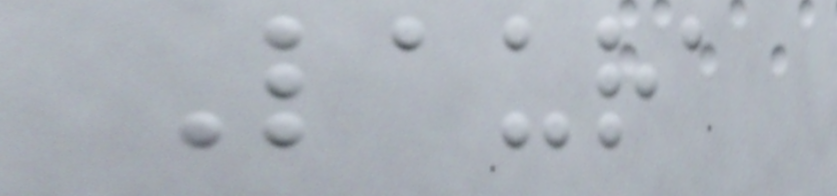Laura
